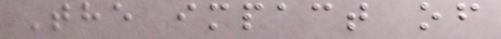The impact of
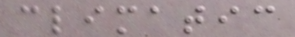climatic
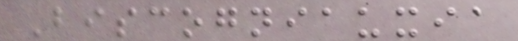Biscogniauxia
